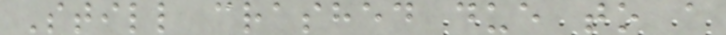Still crashed due to a
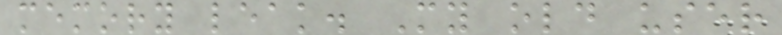memory leak. My old user
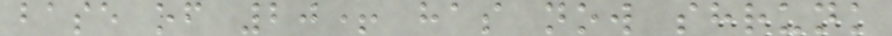base of 20+ has now shrunk
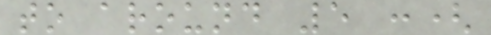to around 5 :(
